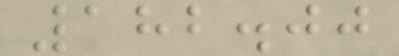182.00
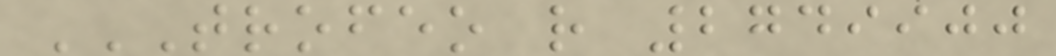TROFEO R 2749900
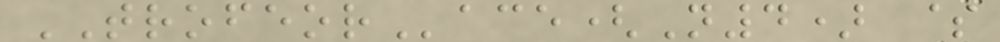TROFEORace(N4) $
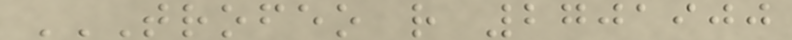TROFEO R 2701900
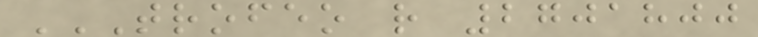TROFEO R 2701800
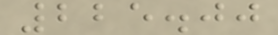225.00
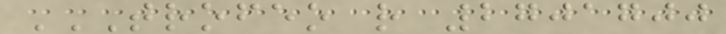TROFEO R 2701700
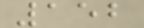152
